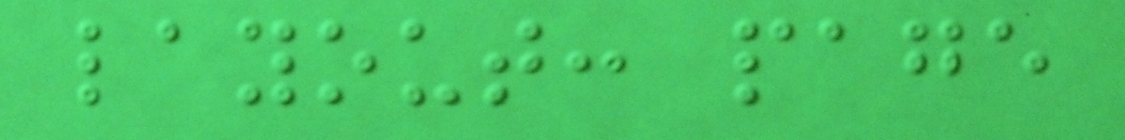layout: page
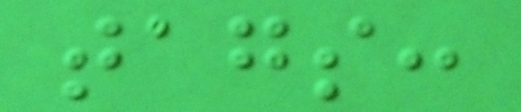tags:
